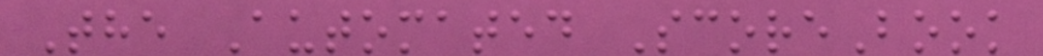The Automated ScoreBook
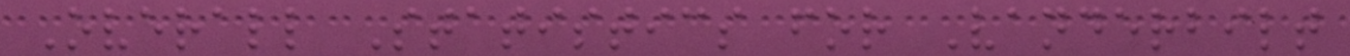Overall Statistics for Vanderbilt
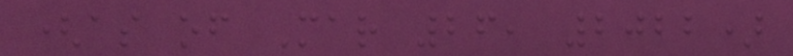(as of Mar 26, 2022)
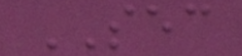SEC
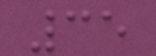35
